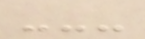---
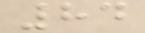84
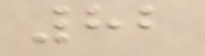82
